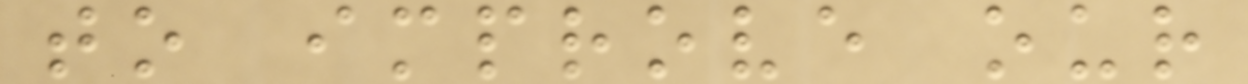to improve our
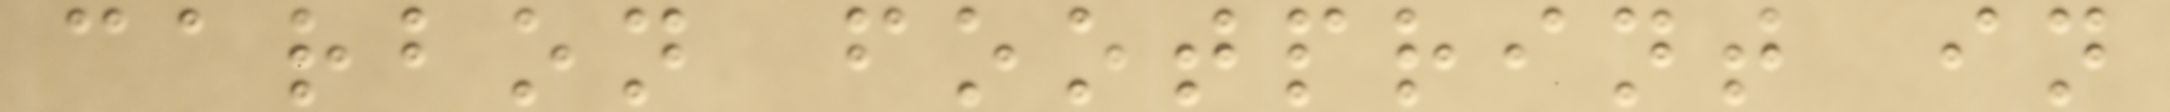carbon footprint in
